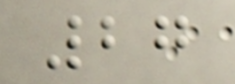27
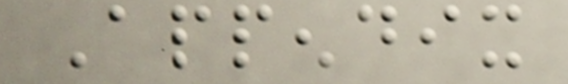Appendix
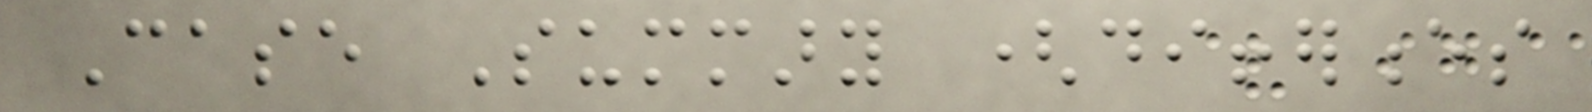Case Summary (differences
